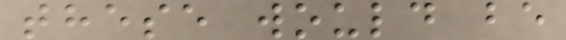these would be
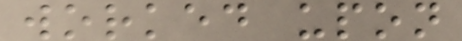worked upon
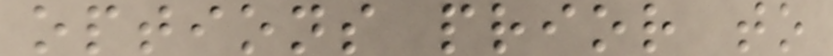options prior to
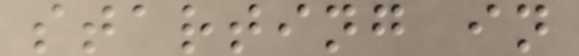starting in
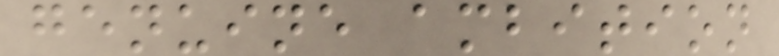genuine ambition
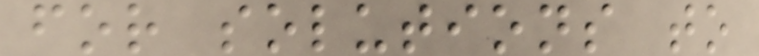for solutions to
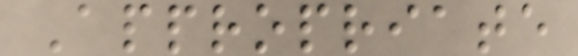Appropriate
